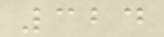324
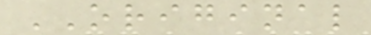ORIGINAL
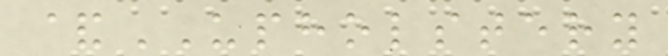&UPHOLSTERY
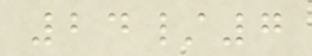24/7
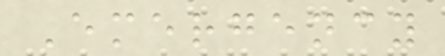Emergency
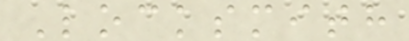Locksmith
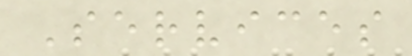Services
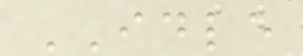IDLE
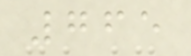765
